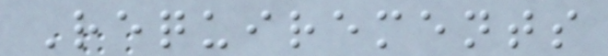Requirements
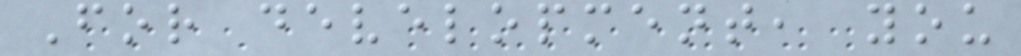For development, you
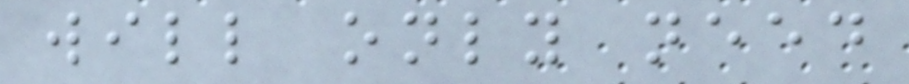will only need
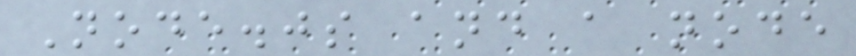Node.js and a node
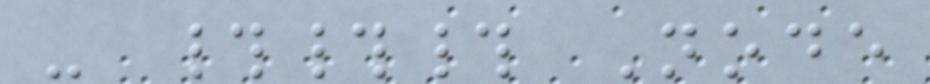- ### Node
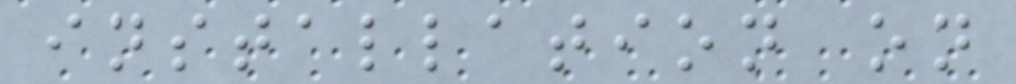installation on
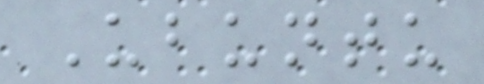Ubuntu
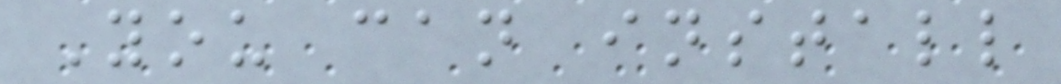You can install
